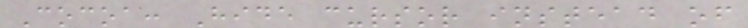Cocoa: Hide cursor instead of
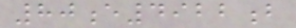80e4922b
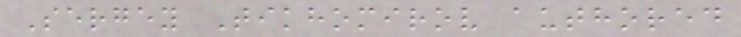Sergey Tikhomirov authored
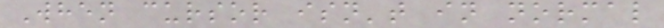When cursor isn't in normal
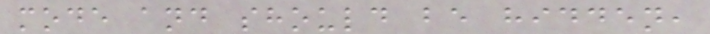mode and should be hidden,
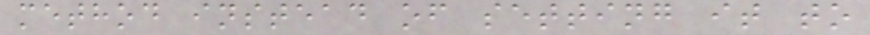method instead of setting it to
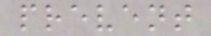prevent
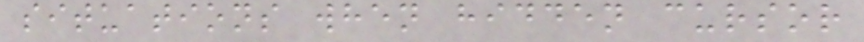situations when hidden cursor
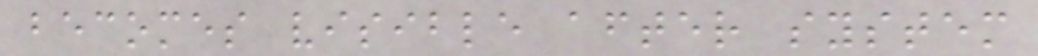becomes visible after system
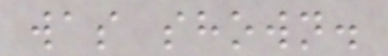was shown.
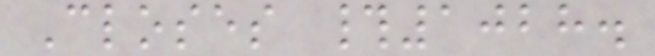Closes #1028.
